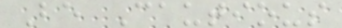Be Cautious
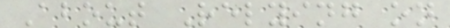About Relying on
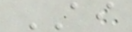AI
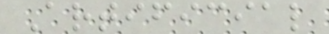Artificial
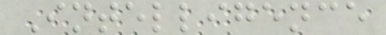Intelligence
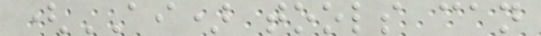(AI) tools can
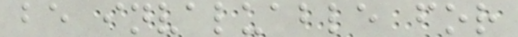be invaluable for
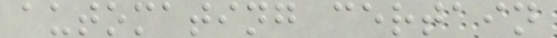automating certain
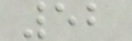52
